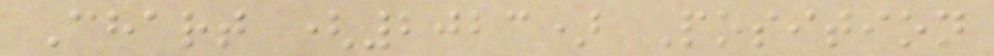Chart (2023) Position
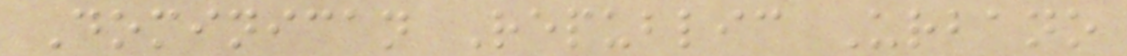Dominican Republic Urbano
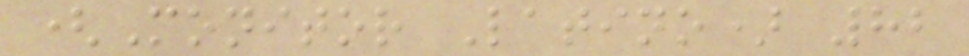(Monitor Latino) 82
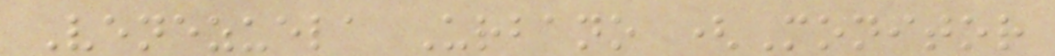Venezuela Urbano (Monitor
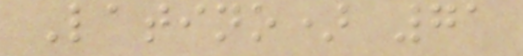Latino) 71
